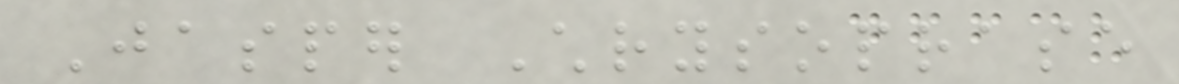Jasper Chrysoprase
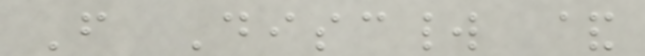From Discworld &
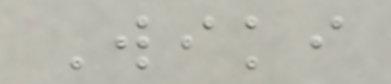Wiki
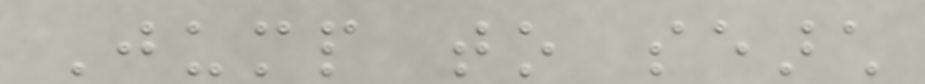Jump to search
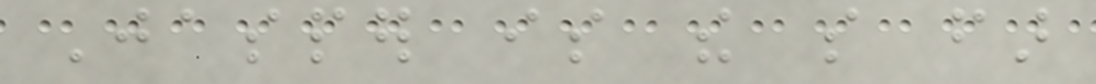Jasper is the so far
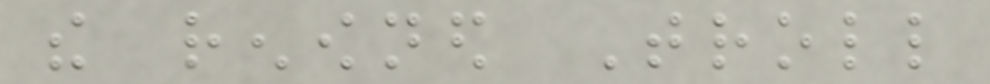the renowned Troll
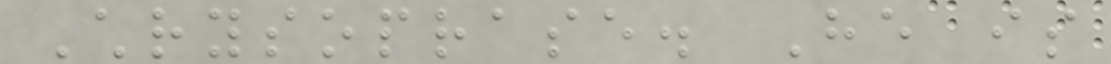Chrysoprase. He is
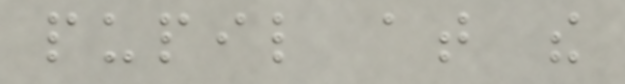pupil at the
